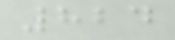824
